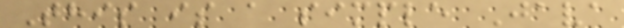This is a simple Java
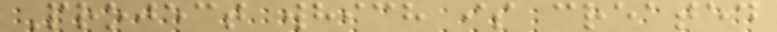Project which is created
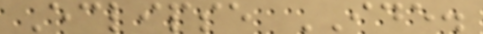Eclipse IDE.
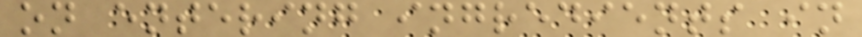on entering ingredients in
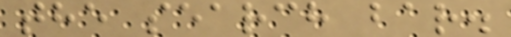the search bar.
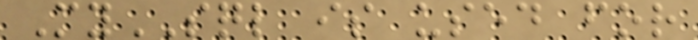MySQL is used for
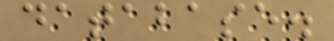database.
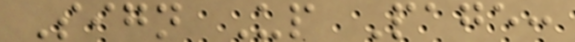Sign Up Page:
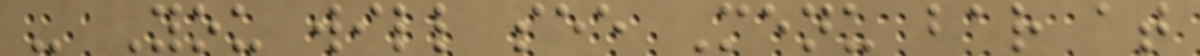- You will see Menu bar at
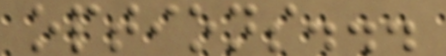options...
